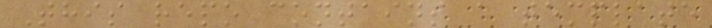This repo contains a template
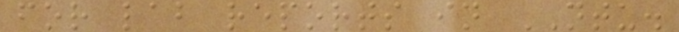for lab reports in NTU.
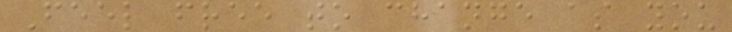Feel free to change as you
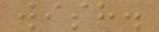wish.
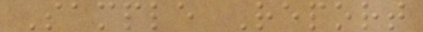Sample Report
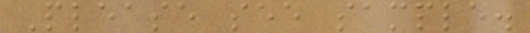Please see sample.
